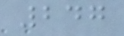247
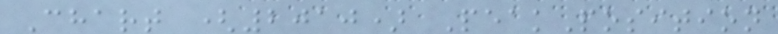Chart (2010) PeakPosition
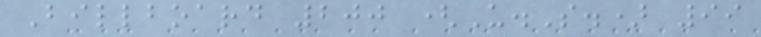Billboard 200 (U.S.) 99
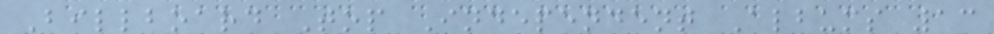Billboard Top Independent Albums 13
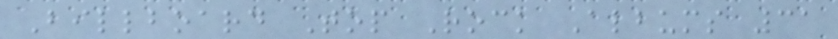Billboard Top Rock Albums 31
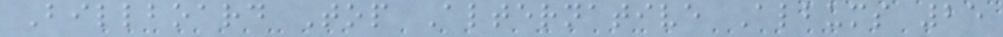Billboard Top Alternative Albums 25
